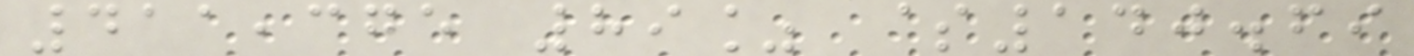411,375 89% $140.69
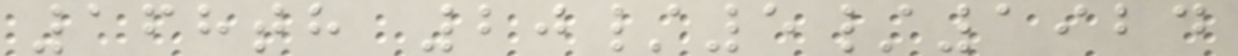168th 20/5/1924
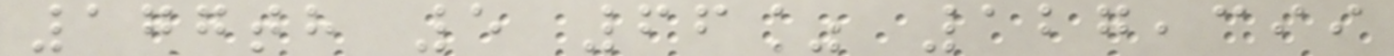177th 5 66% 127,399
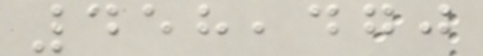458,470
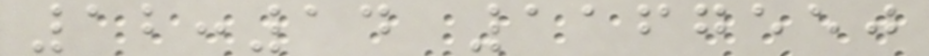12:14 1167550
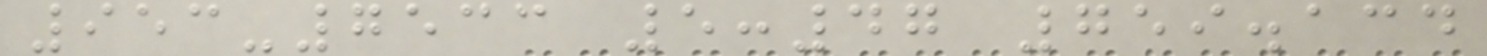953-7533 5:47 759.134
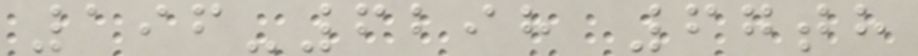196-6298 67th
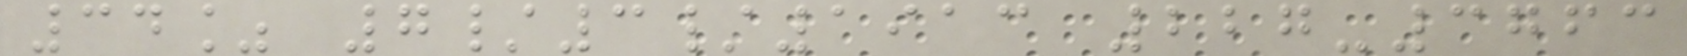34% 7/3/1913 227-3763
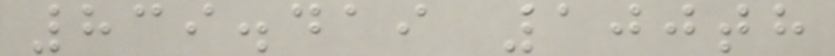839.419 100th
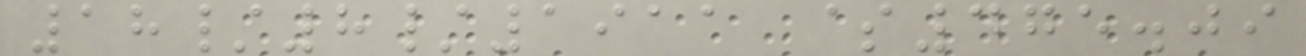18/8/1911 $475.09
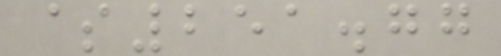$251.77
